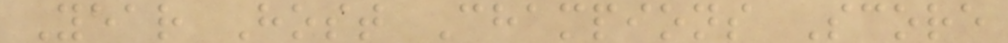Year Host Champions Score
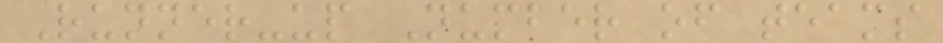Runner-up Number of teams
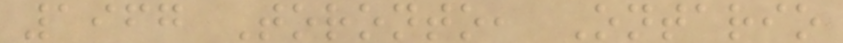1967 Toronto, Ontario
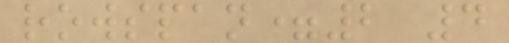rowspan=2 4
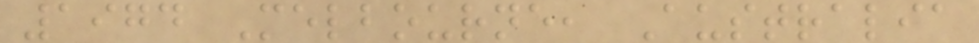1974 Melbourne, Australia
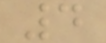4
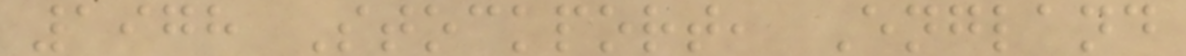1978 Stockport, England
